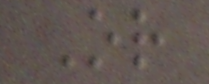Or
